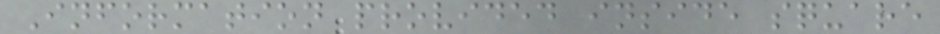Information provided inside square
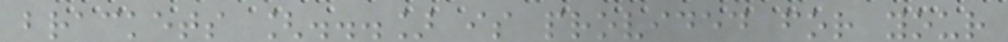brackets [...] is provided for your
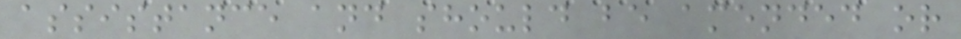assistance and should be amended or
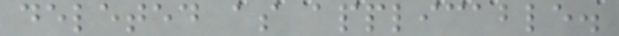deleted as applicable.
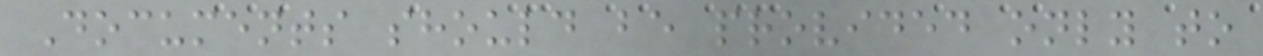Documents should be provided only to
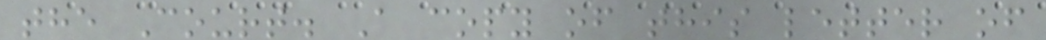the Court. A copy of this letter of
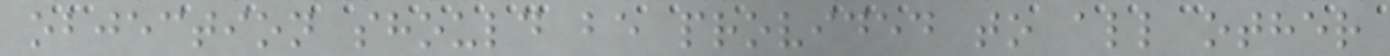objection should be provided to all other
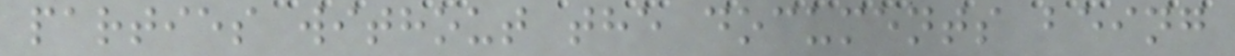parties without the documents being
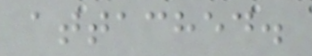attached.
